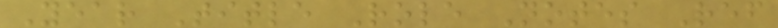Year Title Role Notes Ref
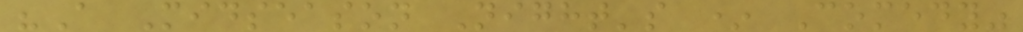"A Midseason Night's * Comedy"
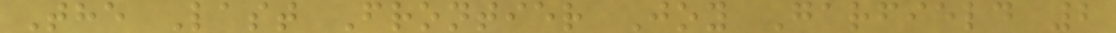The Last Frontier Joy Garfield 2
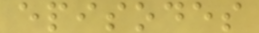episodes
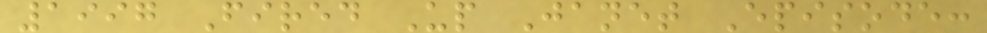1997 Fired Up Janet Episode:
